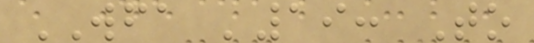WFA '19: To
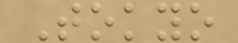Tokyo
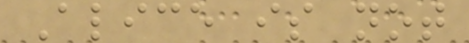Alice is not
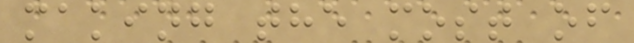making the most of
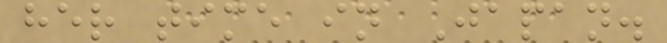her time in Japan.
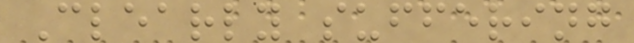Clearly suffering
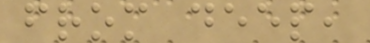from deep,
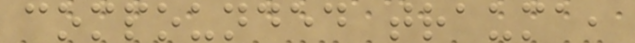compounded trauma,
